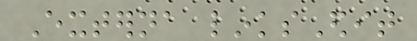Externa linksEdit
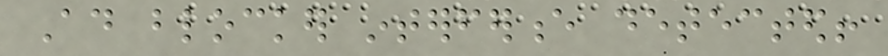Ad blocker interference detected!
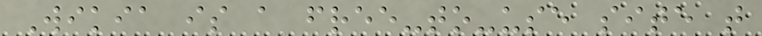Wikia is a free-to-use site that
